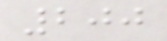200
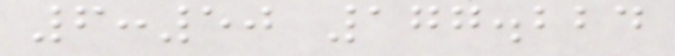6:50 177.224
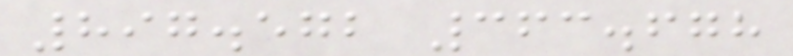897.572 363.678
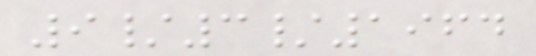9/3/1964
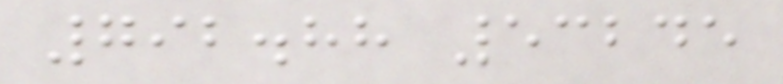792.88 53245
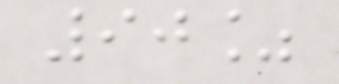90%
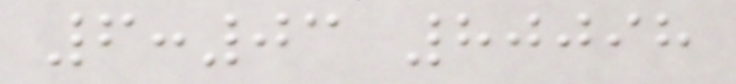6:03 80098
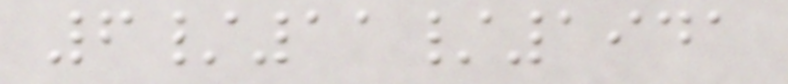6/11/1941
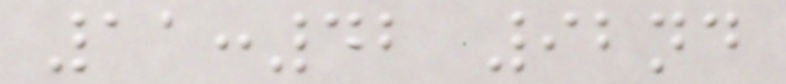11:42 92nd
